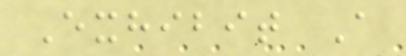Exhibit A
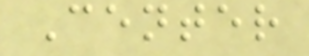Center
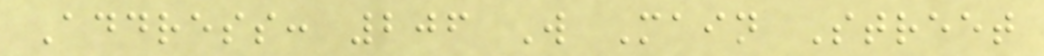Address: 206 W Main Street
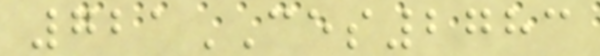721CES2783
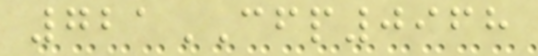721CFP0968
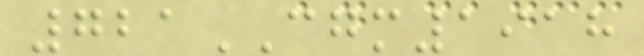721CGM1918
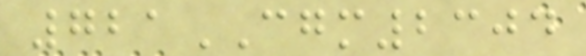721CGM2304
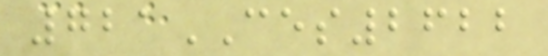721CES2622
